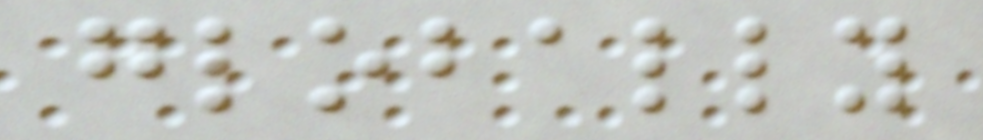globally
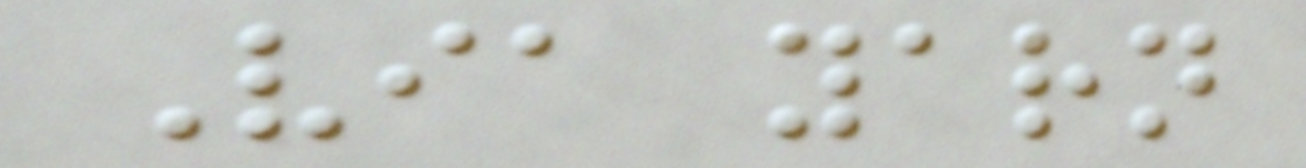Via yarn
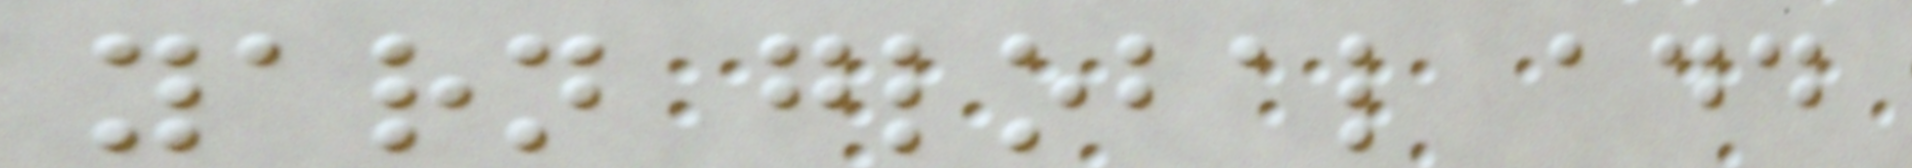yarn global add
